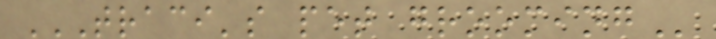TRACI'S PET GROOMING
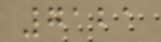7121
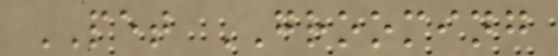PET GROOMING
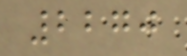2270
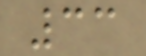33
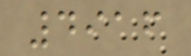4916
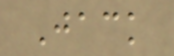Jack
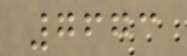7673
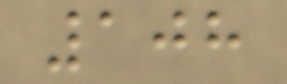108
